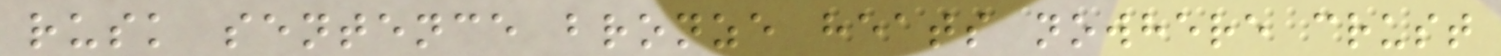rusk sentence bronze heats nowhere crust
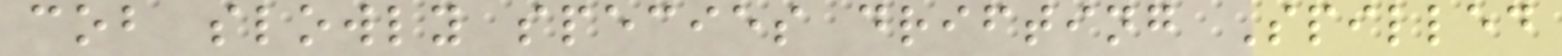cob slowly species drifting Spilled
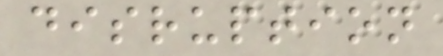disruption
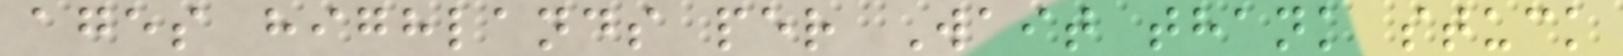ages highlands per Wait thank stuck
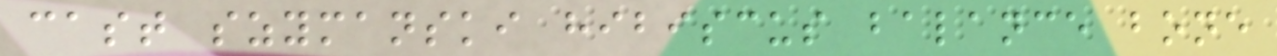cast szymanski hibiscus balance bone
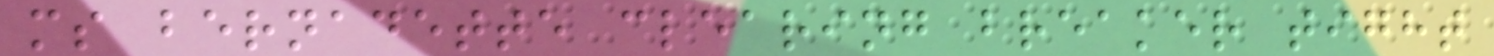ms bernadette clearing breaker tight
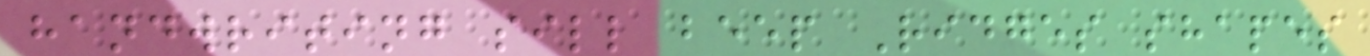handwriting sill beep Ridges shapes
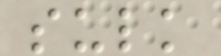sulk
